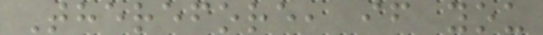Therefore, if you
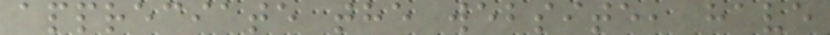appreciate the website, have
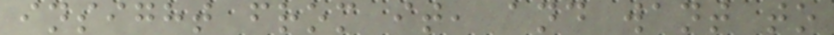insight from it, and want to
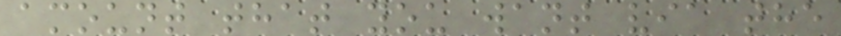amount that you want via the
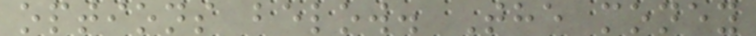options below. The money
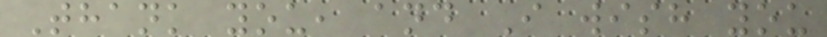Thank you, and I wish you
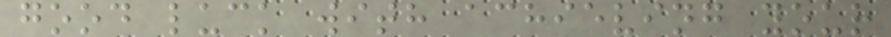good luck with achieving your
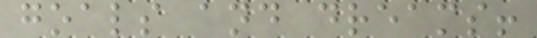goals and dreams!
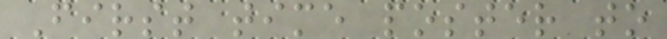First time poster to
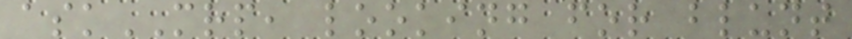askMRP, looking for blunt
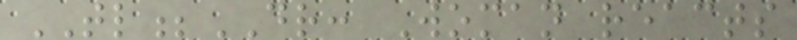TL;DR: Woman reacts
